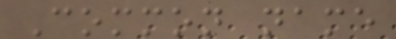Common name
